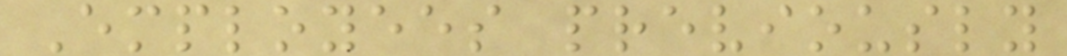Employees previously
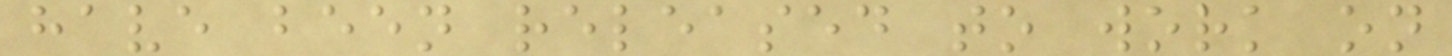have been released to work on
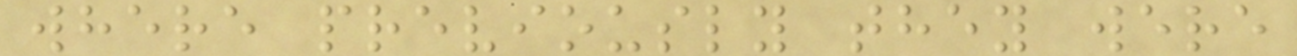where previously they were
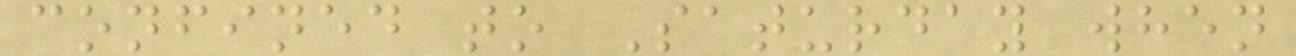confined to Saturday when
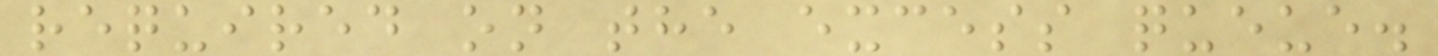required on the excess queue.
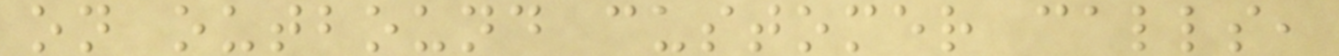on outbound customer calls,
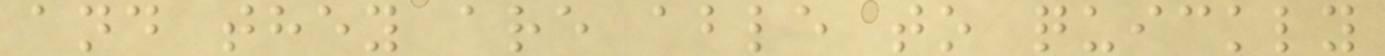and they are able to quickly
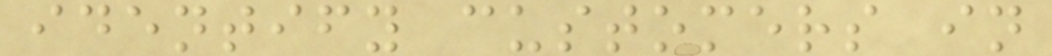identify customers in
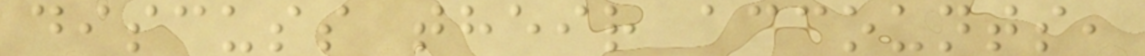discuss their accounts,
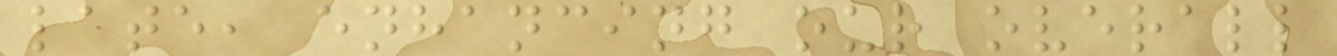late, enhancing our overall
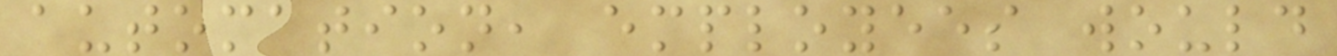automation, employees would
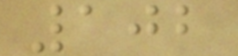102
